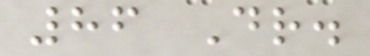86 Dr.
